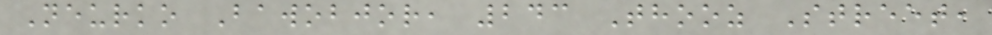Neurko Bawobjor, 243 Thooz Street,
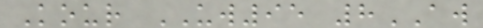Kour UW95 8AW
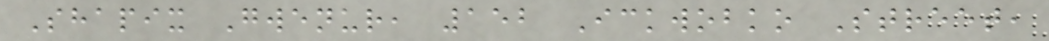Shapix Gwenur, 152 Ickwobko Street,
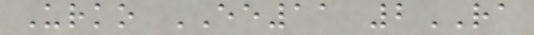Urko EE11 2RA
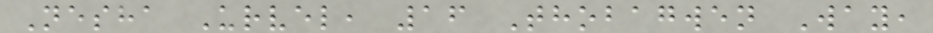Nesha Urvel, 16 Thobagwen Way,
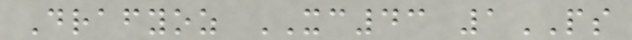Drafyoz XC43 1PS
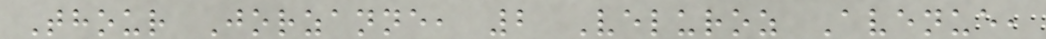Thour Jorzanne, 2 Veluroz Avenue,
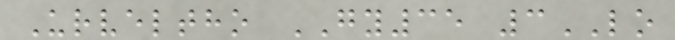Urveltho GY35 3LO
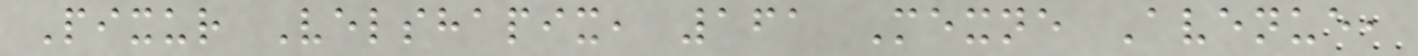Pixur Velshapix, 161 Mexne Avenue,
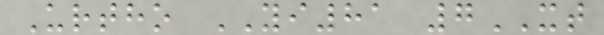Urtho YI81 7XT
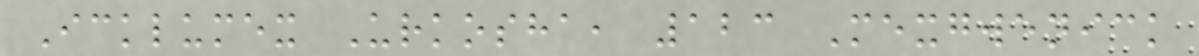Icklumex Urkosha, 123 Mexgwenick
